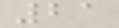21
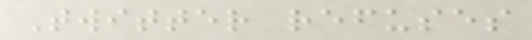Twitter refuses
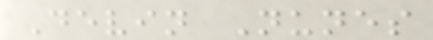Devin Nunes
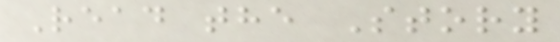Read the Story
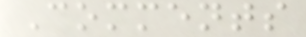Comments
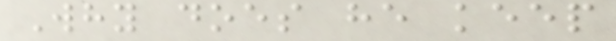Why does he keep
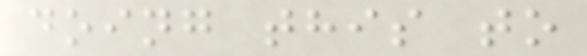doing this to
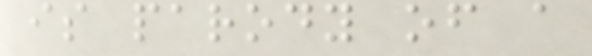is parody of a
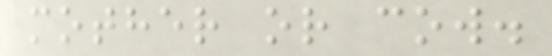mother or cow.
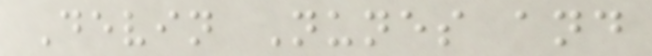Devin Nunes and
